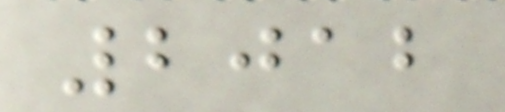2012
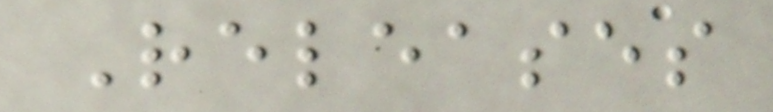Releases
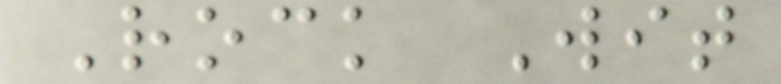Rock Wit
